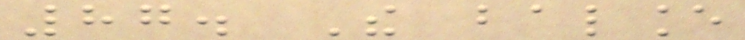87. The balance
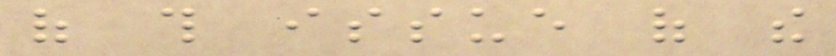of this issue of the
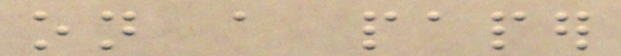on a paper
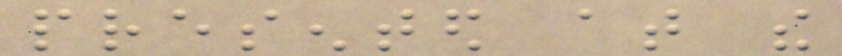presented at the
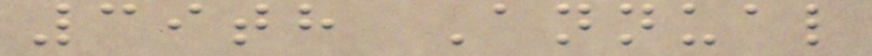39th Annual
